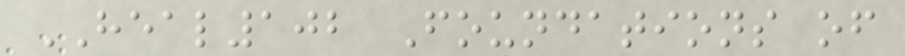HEAL102 Foundations of
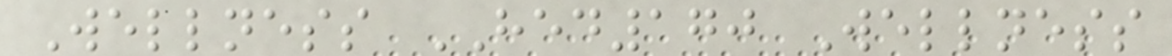Wellness HED170 Wellness
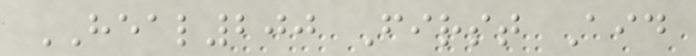HEAL200 First Aid
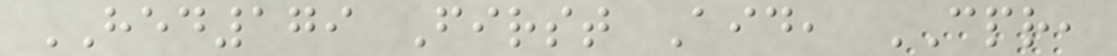HED179 First Aid, CPR,
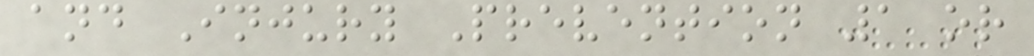and Injury Prevention 1 or
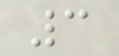3
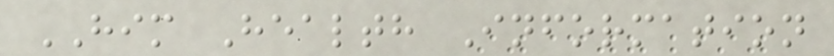HIM Health Information
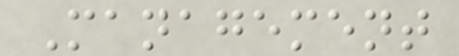Management
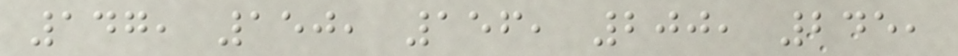147, 150, 156, 200, 245,
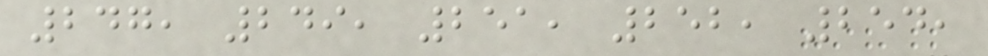247, 249, 251, 252, 254,
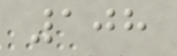108
